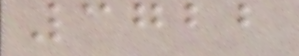3722
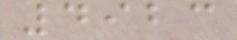4923
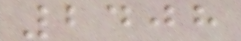2408
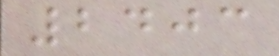2403
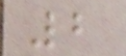2
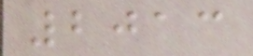2013
